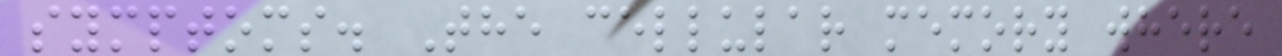symptoms. The cellular memory where
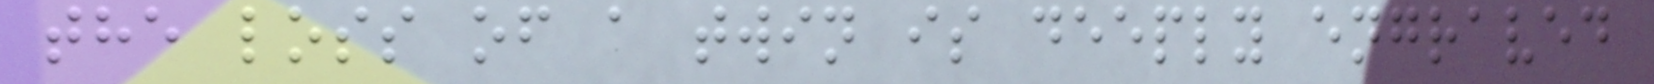the loss of a twin is deeply engraved
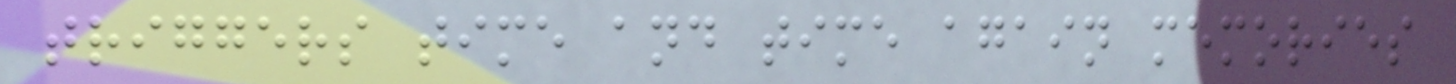triggers time and time again memories
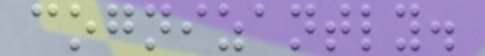cognizantly.
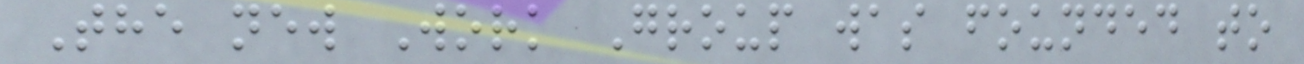The new Work Group was founded to
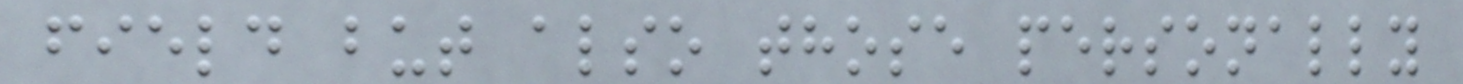field but also those personally
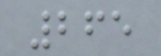265
